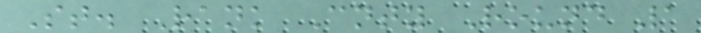St. Rank Cnty Round 1
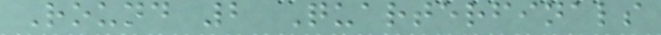Round 2 Quarterfinals
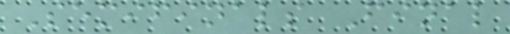Semifinals Final
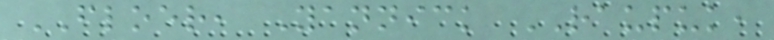FLOER, Yannick RAUPUK,
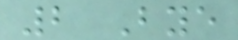2 Bye
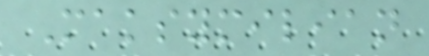Maksymilian
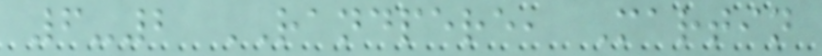6-2 RANDPERE, Martin
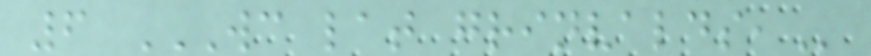6 WC LAT GRINVALDS,
